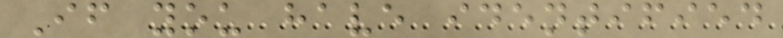If you have identified
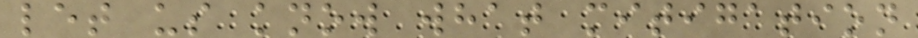let us know what mitigation
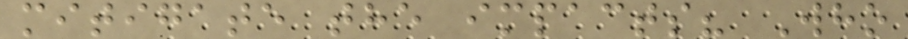mitigate the impacts? Who
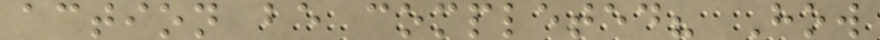action be completed? How
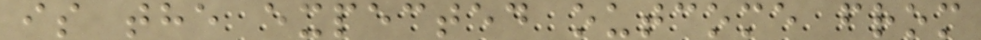is the expected outcome from
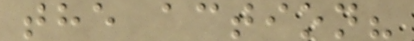the action?
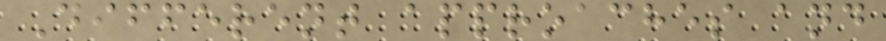Different approaches and
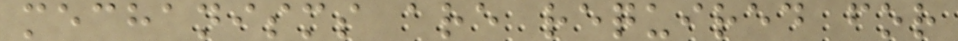mechanisms are required for
